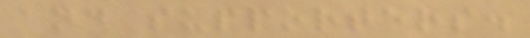and supporters.
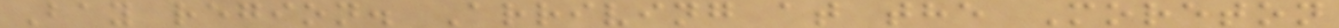Bay region. Arriving at the Moreton
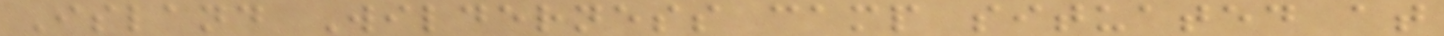Island Wilderness camp situated at
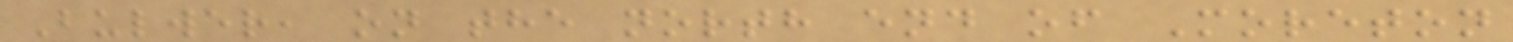Bulwer, on the north end of Moreton
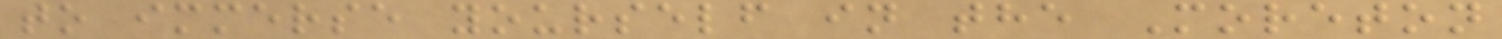to immerse yourself in the Moreton
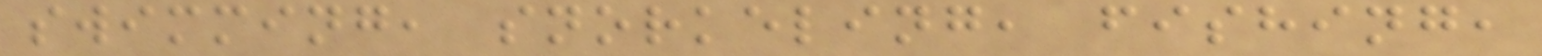swimming, snorkeling, fishing,
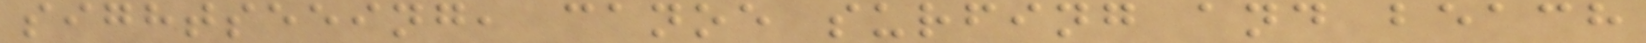sightseeing, canoe surfing and beach
